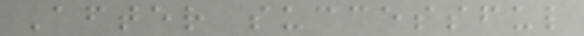After successful
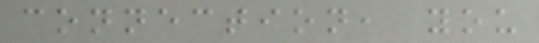connection, you
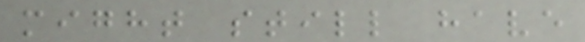might still have
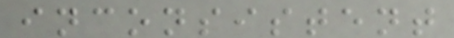inconsistent
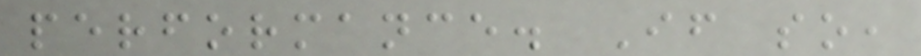performance. If so,
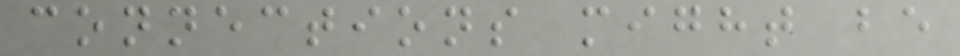connections might be
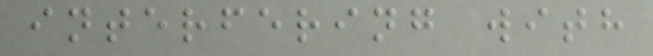interfering with
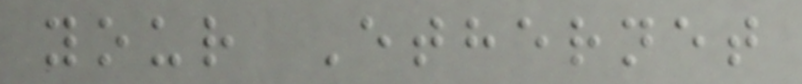your Ethernet
